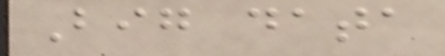Big data
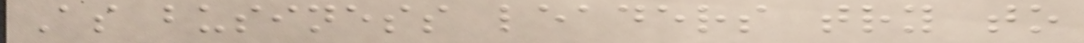As business leaders try to
